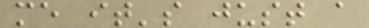me it's just a
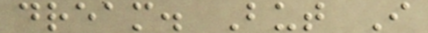dream. But I
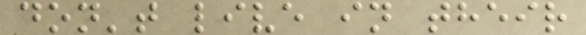don't live in their
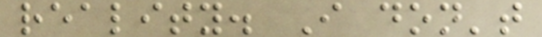reality. I don't
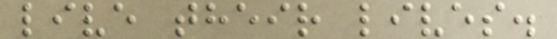live their lives.
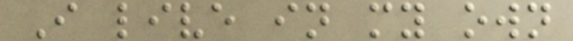I live in my own
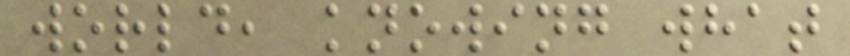world, knowing what
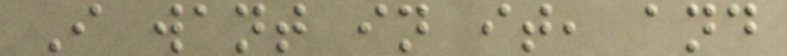I want in it, and
